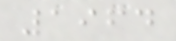1964
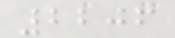2206
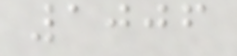1006
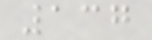137
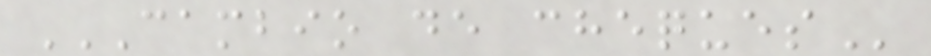CAMBIO DE CHEQUES
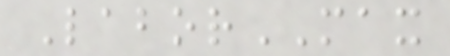LaborMAX
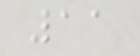11
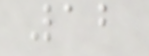12
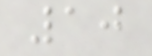10
